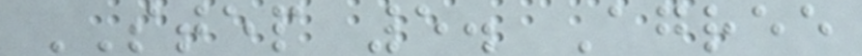STEP 5. Agree
